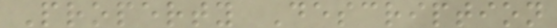Property Description
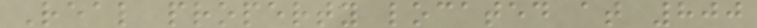Real property located at 800
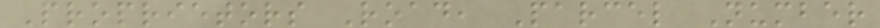Proprietors Road, Parcel Number
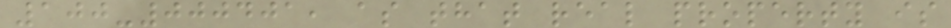100-000401, as that real property is
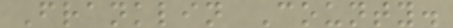Franklin County.
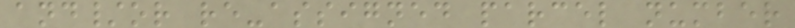and/or re-assigned parcel number
